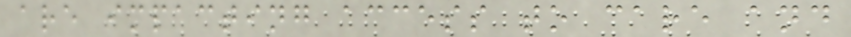are impacting access to care and
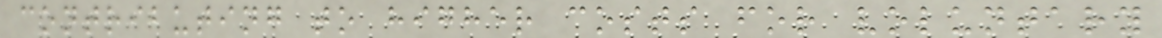contributing to higher costs for voluntary
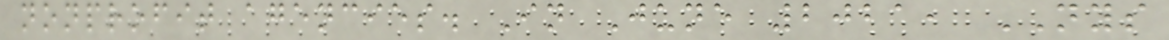nonprofit agencies. In June 2021, NYS
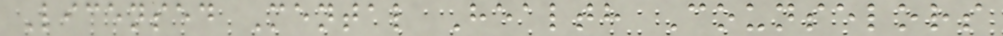Licensed Mental Health Counselors
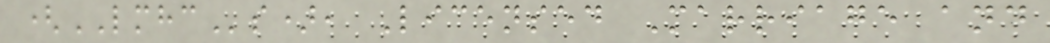(LMHCs), Licensed Marriage and
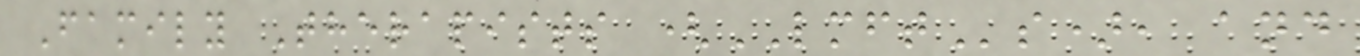Family Therapists (LMFTs), and
